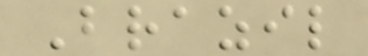Brazil
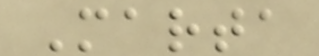Marta
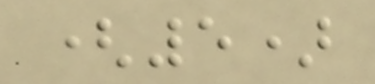(5)
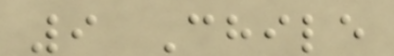9 Chile
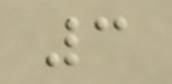3
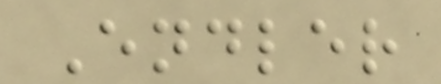Endler
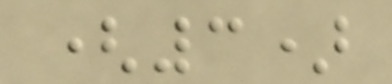(3)
